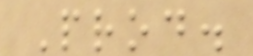Prod.
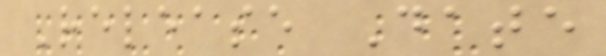Release Date
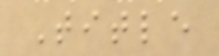Title
